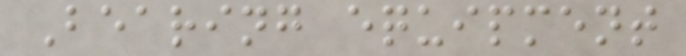Bearing equipment
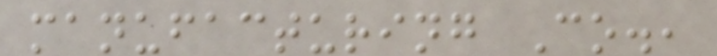manufacturing Co.,
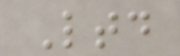Ltd
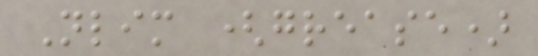Nlim (grease)
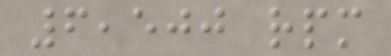6,500 rpm
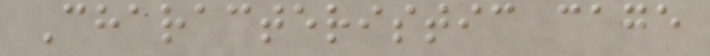Characteristic cage
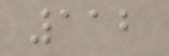112
